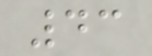43
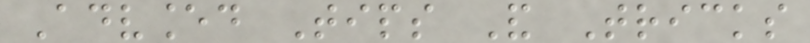Advanced Tips And Tricks
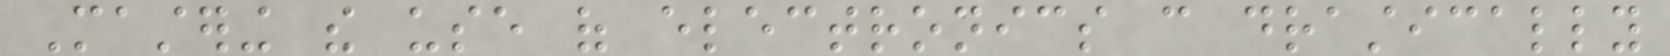Mastering the use of electronics can drastically
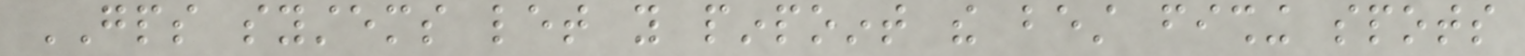GPS systems let you pinpoint the best fishing spots
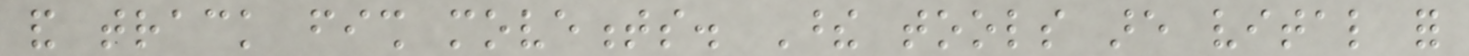and track fish movements. These tools are vital for
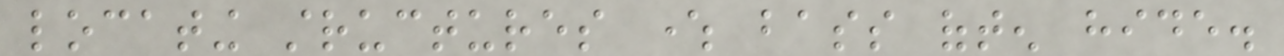locating structures where bass often hide.
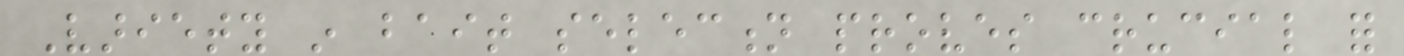Variety in bait selection proves crucial for
